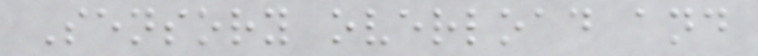Sensory overload and
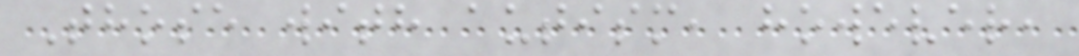Those with autism, however,
